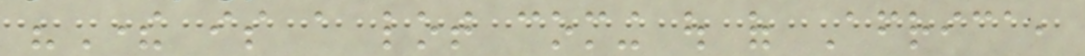"There is a lot coming out of Africa,
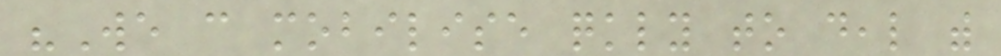"We can mobilise quickly to deal with
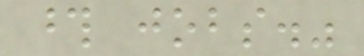those jobs."
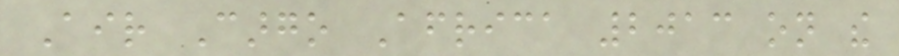Air Cargo Africa 2013 on the
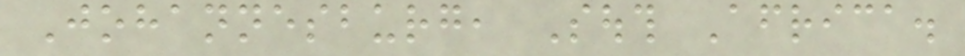Johannesburg, South Africa.
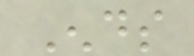Ends
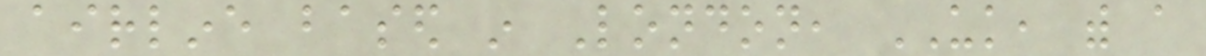airline based in London, UK, with a
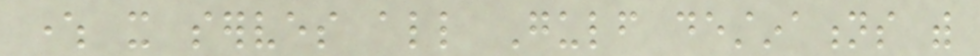where it serves all Gulf destinations with
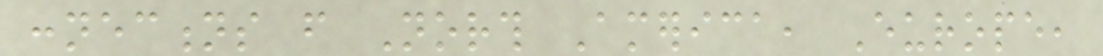connections from North America, Europe,
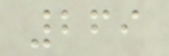269
